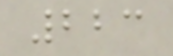223
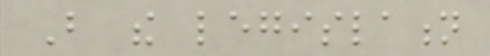But the legislation
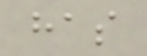has
